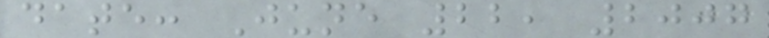date: June 22, 2007
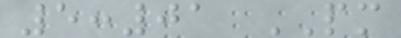5:01 PM
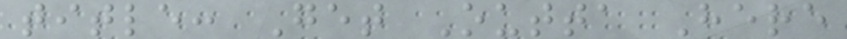title: Get Outta Here
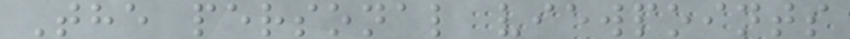The personal viewpoints
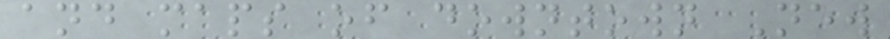and maps of downtown New
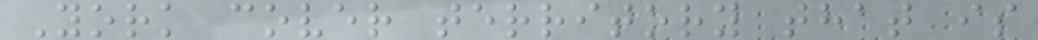York cover territory that is
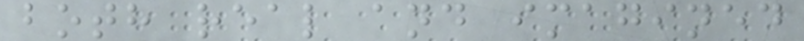both real and imagined
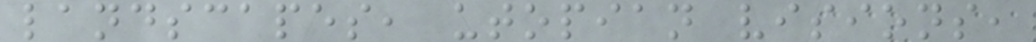landscapes, utopian visions,
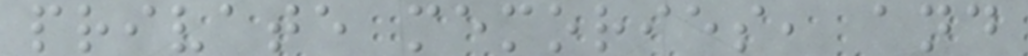private memories, and
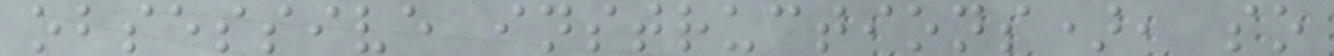obsessive instructions), so
